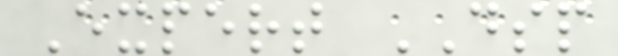Expert DSP
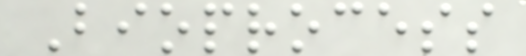Bioprocess
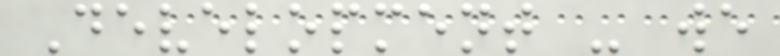Development - we
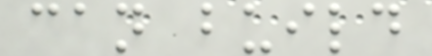can build
